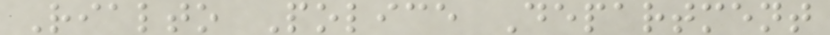Rialto Police Department
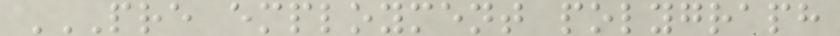PRE EMPLOYMENT POLYGRAPH
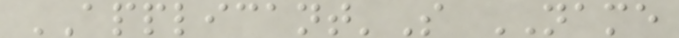APPLICANT'S NAME
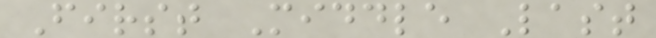First Middle Last
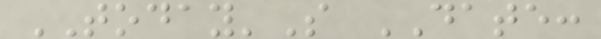TODAY'S DATE:
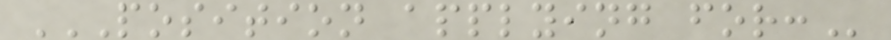POSITION APPLYING FOR:
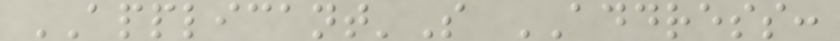APPLICANT'S ADDRESS:
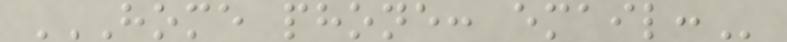HOME PHONE: EMAIL:
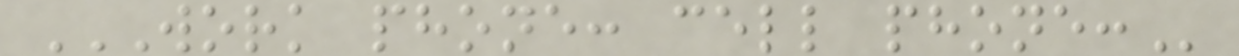WORK PHONE: CELL PHONE:
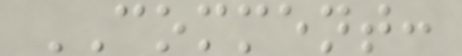COMMENT:
